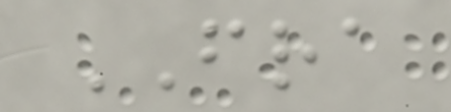FRA
